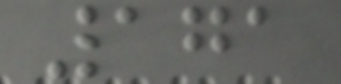171
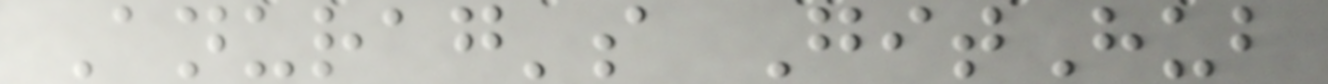Anurag's GitHub
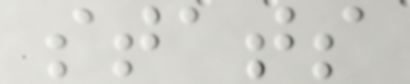stats
